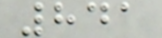841
